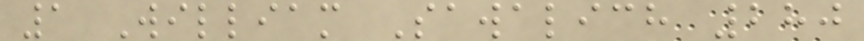1 William Sawalich 280
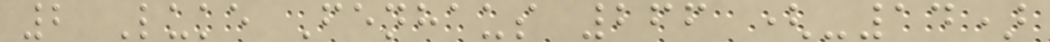2 Luke Fenhaus 266 (-14)
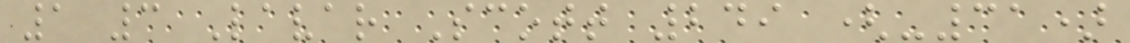1 3 Lavar Scott 249 (-31)
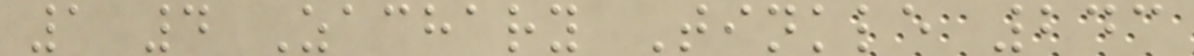1 4 Zachary Tinkle 243
